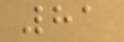81
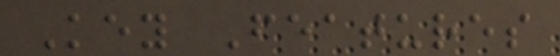Key Features
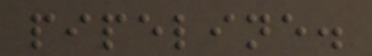pipeline.
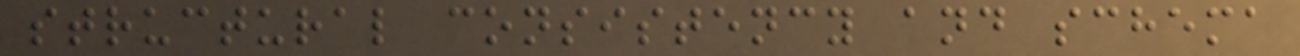structural consistency and schema
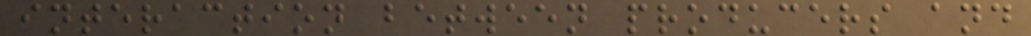interaction between producers and
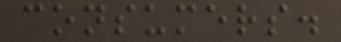consumers.
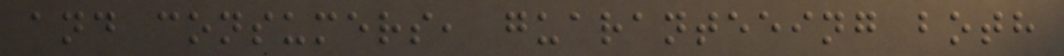and consumers, guaranteeing both
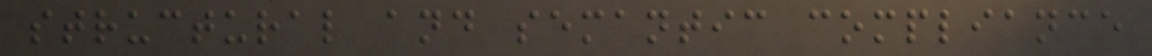structural and semantic compliance
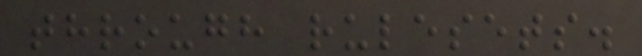through rulesets.
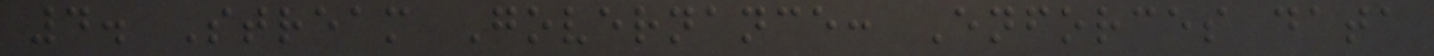4. Stream Governance: Enforces data
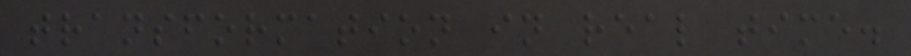transformation in real time.
